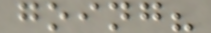going?
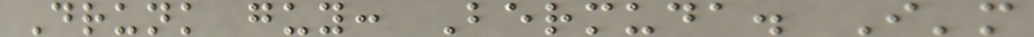Drunk guy: Bermuda. I'm
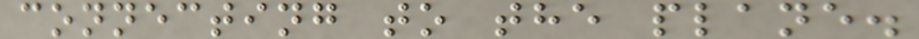connecting to the plane.
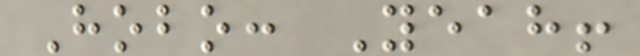Hobo: Yeah!
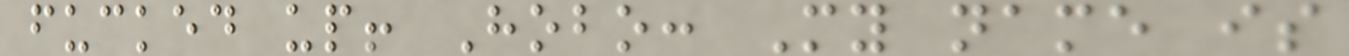fucked up! Hobo: My name is
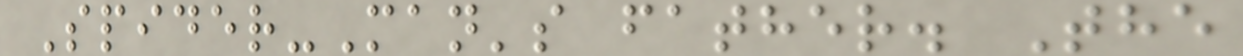Spider-Man's father. The
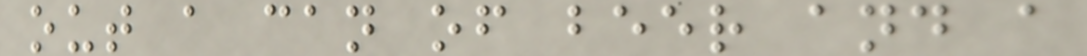out a can of beer and a
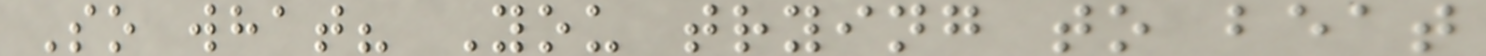So what? You trying to beat
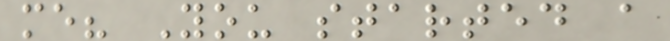me? You started a
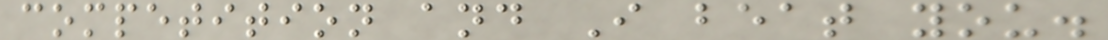competition and I beat you.
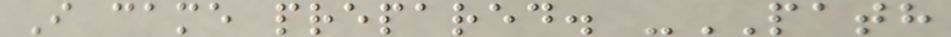I came prepared. -PATH
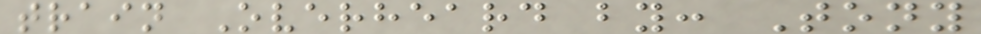train Overheard by: Tony
